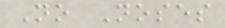No Noses
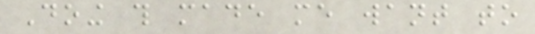Doing this made me want to
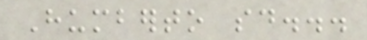Humberto said...
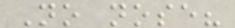No nose?
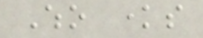Who knows
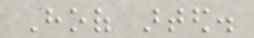Hoof arted.
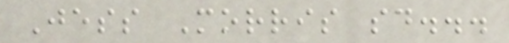Jess Morris said...
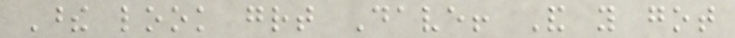These look great Dave! And you got
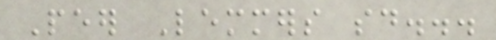Peer Lemmers said...
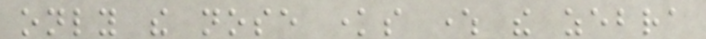only the nose knows where the zebra
